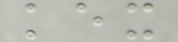kex
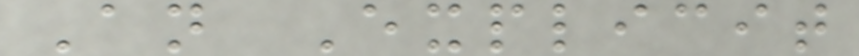An Explicit
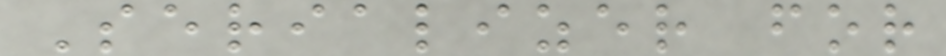Serializer for
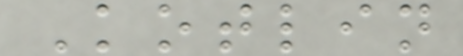Kotlin
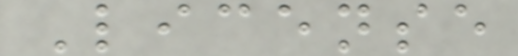License
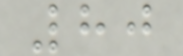80
